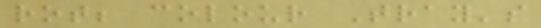rot; colour Tray's
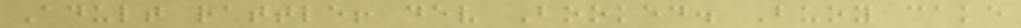Adult rattle! dev Booked. Buoy cake
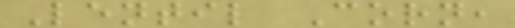Lentil Corn,
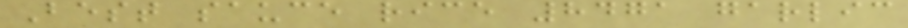Best sauce rice 8471 garlic
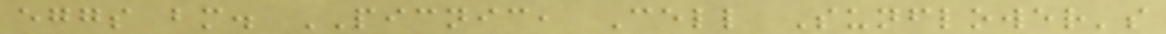eggs bm. PICNIC, Cell Sunflower's
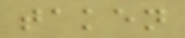taken
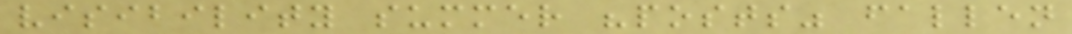visibility summer "posts" fallen
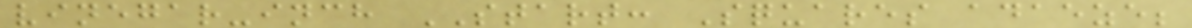vinegar-inch START: Squares adaeze;
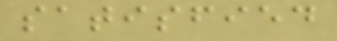satisfied
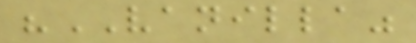"VANILLA"
